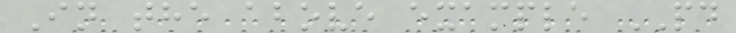In the above example PD
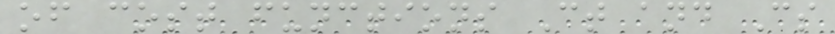of cost functions Ct and Cs
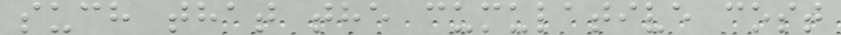such that the cumulative cost
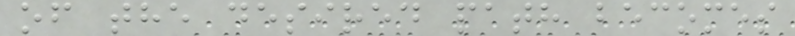of the desired path becomes
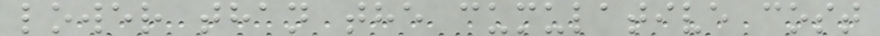lower than the cumulative cost
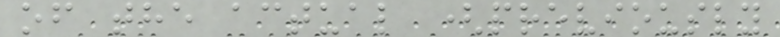of the actual (previously
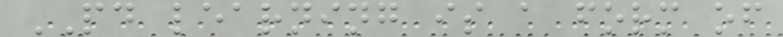PD learning is a form of
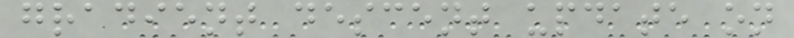gradient descent update on
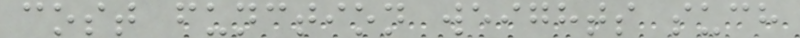cost function weights such
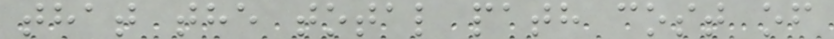that the total path cost of
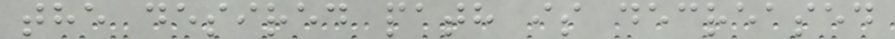the desired path is decreased
